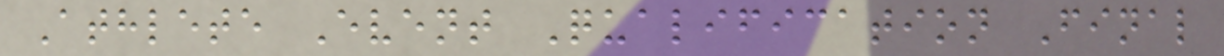Athlete Event Qualification Final
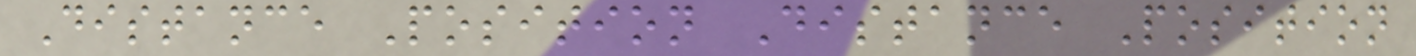Distance Position Distance Position
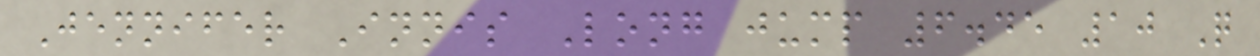Jennifer Innis Long jump 6.45 10 Q
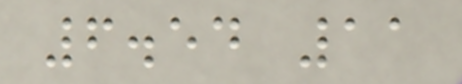6.54 11
